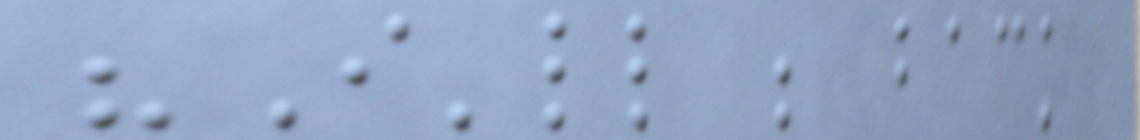"I'll be back
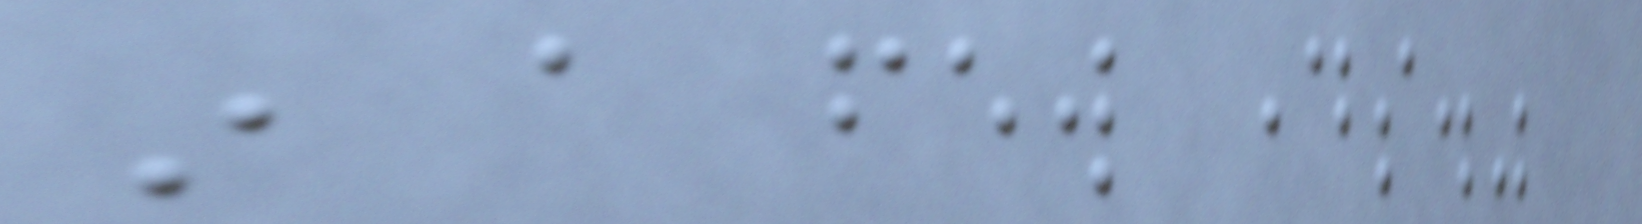in a few days."
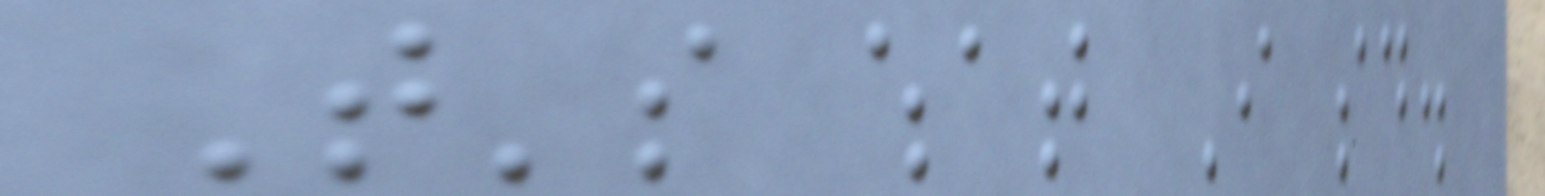That's what I said.
